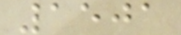1501
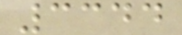3344
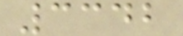3342
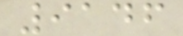9146
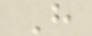H
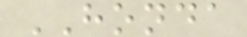HONDA
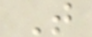T
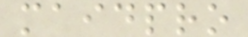maidpro
